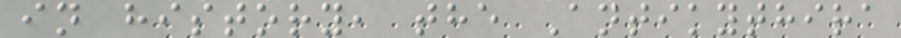in history, the Antikythira
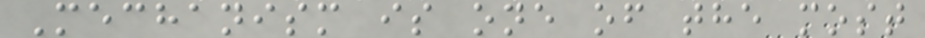Mechanism is one of the most
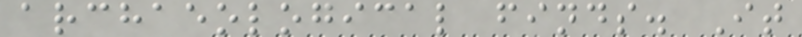archaeological finds. It
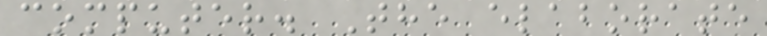computer. The elaborate
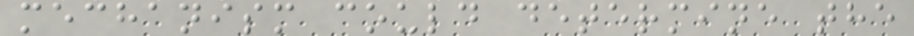mechanism could determine the
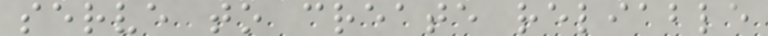serve to create reliable
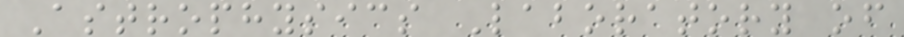Astrophysics Laboratory of
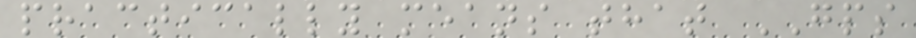practically means that GPS
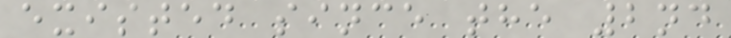existed since the 2nd
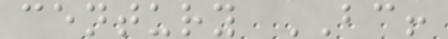century BC!
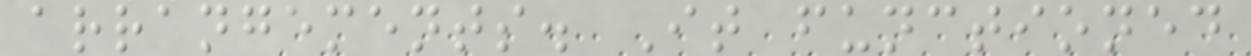arrangements. It functioned
